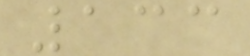133
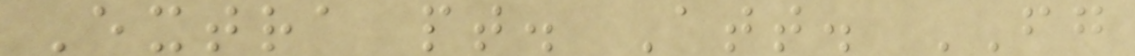Extra pt. Att. FG
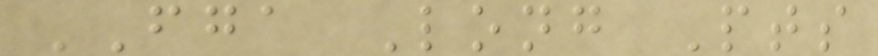FGA Long Pts
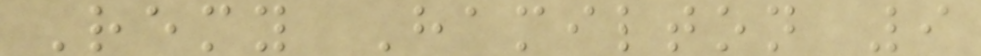Remy Hamilton 9
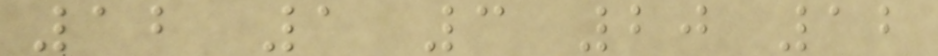12 1 3 20 12
